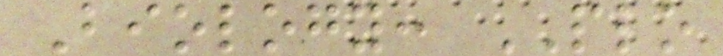Biology: PLO
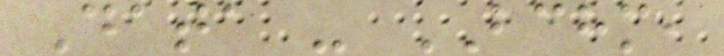Data - BCHM,
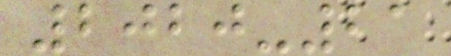2020-21
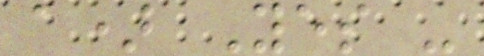a) Yes -
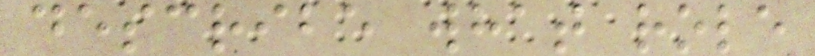describe what role
